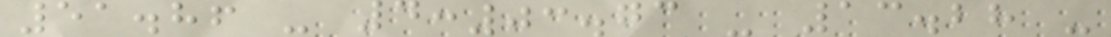51.86 - 4:03.73 - 13.28 -
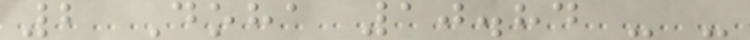2 Doha 10.84 - -
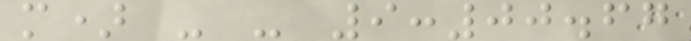m) - - 9:00.67
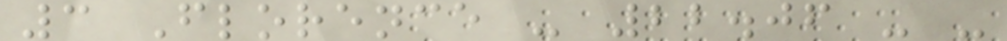3 Florence - 22.06 - -
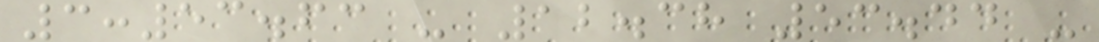3:53.63 - 12.38 53.44 -
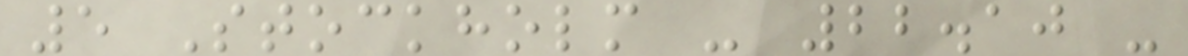5 Stockholm - 22.10 -
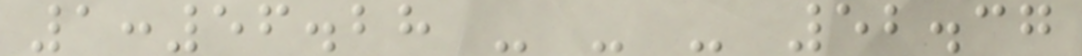1:56.28 - - - 52.37
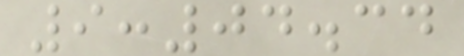9:04.34
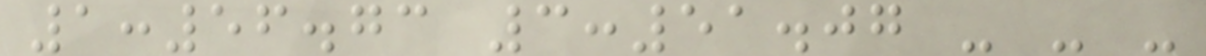1:56.73 3:51.07 - - -
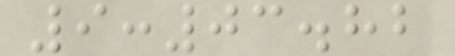9:03.82
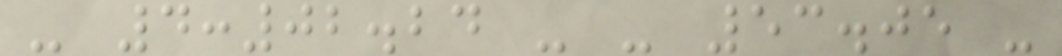- 4:02.24 - - 53.05 -
